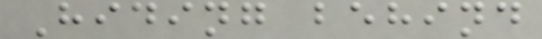Hiding behind
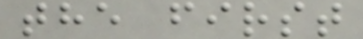the first
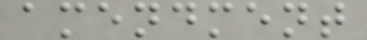amendment
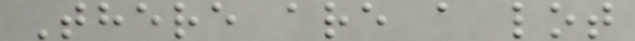There are a lot
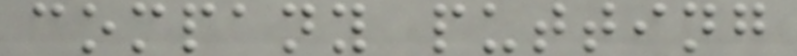company putting
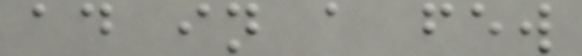ad in a few
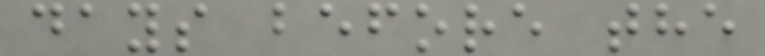days before the
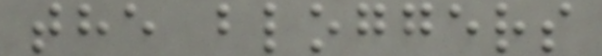the bloggers
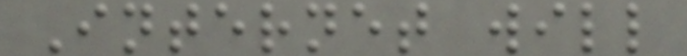Internet will
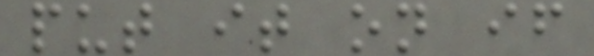put it on if
